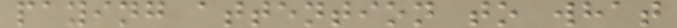paying attention to what
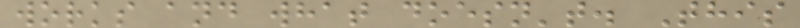works and what doesn't. This
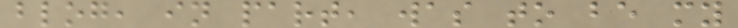blog, in part, was to be my
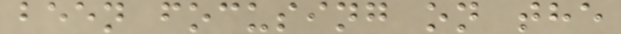been focusing on the
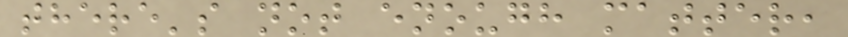there's not enough matter,
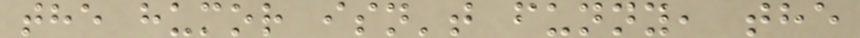the humor isn't funny, the
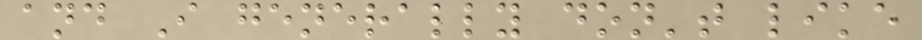and I generally don't like
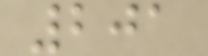201
